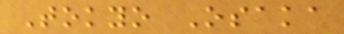Tokyo Osaka
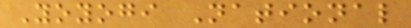Yoyogi National
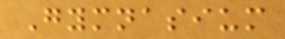Gymnasium
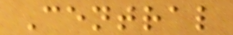Central
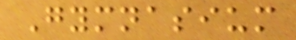Gymnasium
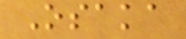Osaka
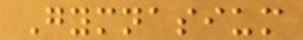Gymnasium
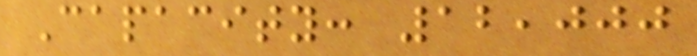Capacity: 12,000
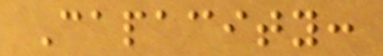Capacity:
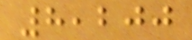8,200
